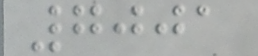7001
